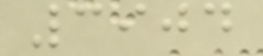3904
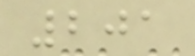201
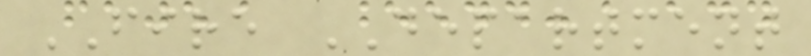FIRE DEPARTMENT
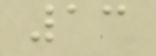13
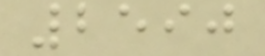2590
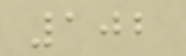102
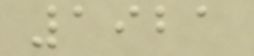1921
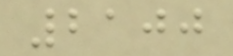2100
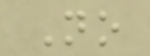No
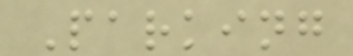Parking
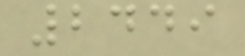2449
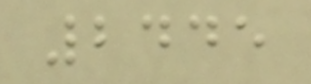2445
